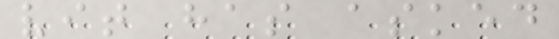vit has asked
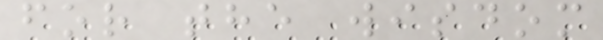for the wisdom
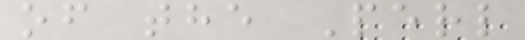of the Perl
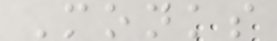Monks
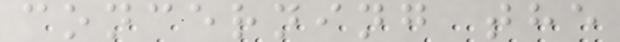concerning the
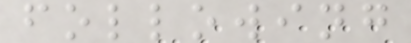following
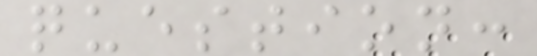question:
